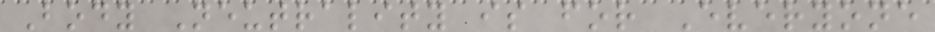Body Neutrality is for Everyone
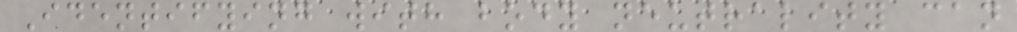Identifying with body neutrality can
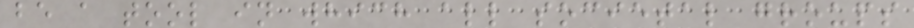be a tool in which all societal groups
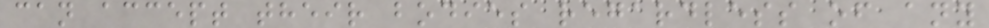can accept their bodies regardless of any
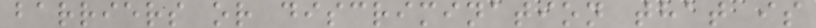barriers or discrimination that is
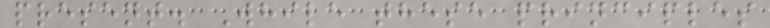present. While these principles
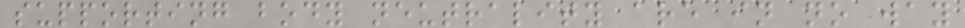supporting body neutrality are in no way
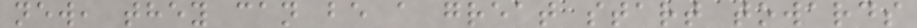new, they can be a great start towards
